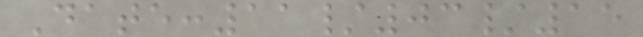Date:11/03/15
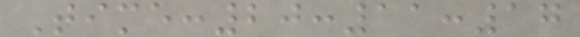Time:20:11:17
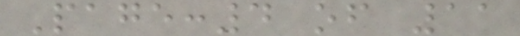Page:4 of 11
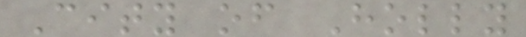City of Holly
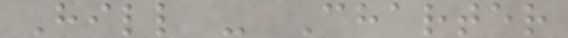Hill - Charter
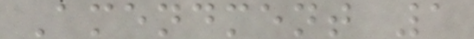Amendment 1
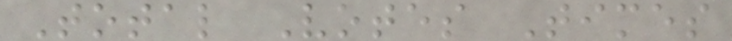Total Votes Times
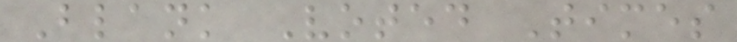Blank Voted Times
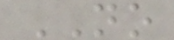NO
